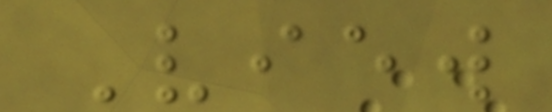View
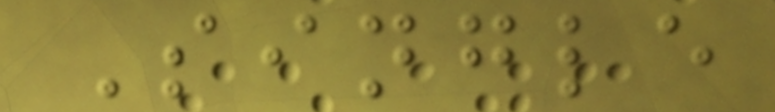Single
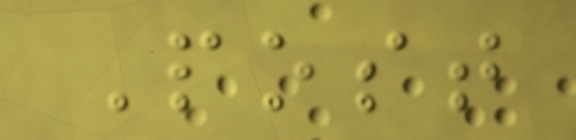Post
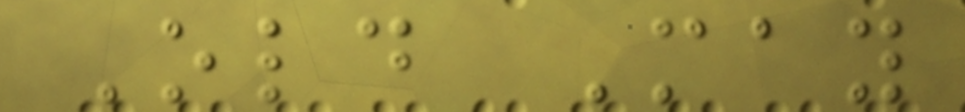Old May
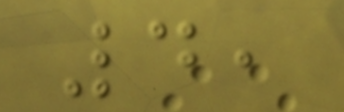4,
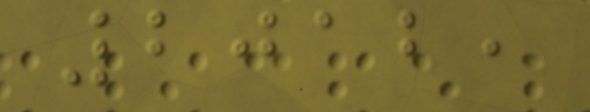2012,
